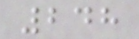248
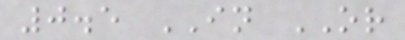0.5 IN OR
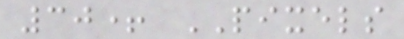30+ PIXELS
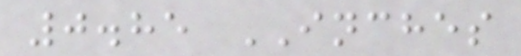0.85 INCHES
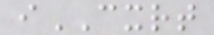iCXRT
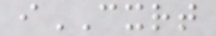iCXRT
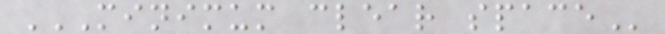MINIMUM CLEAR SPACE
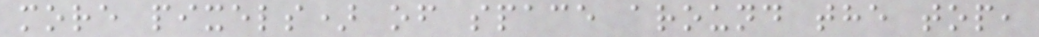more pixels) of space around the top,
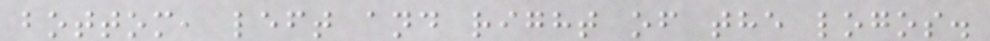bottom, left and right of the logos.
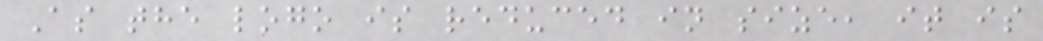As the logo is reduced in size, it is
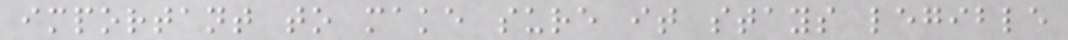important to make sure it stays legible
